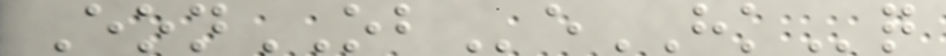EonOBeHKq
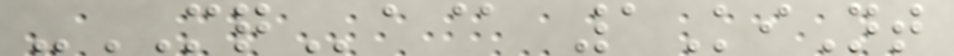-MQa@ 1KiNt
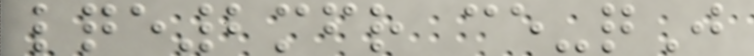lqe2mfr ce-qJ
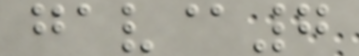gav@7
